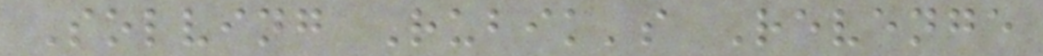Solving Rubik's Revenge
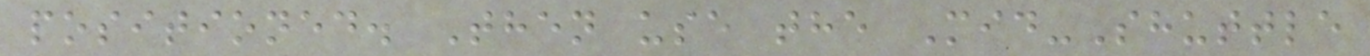positioned. Then use the Mid-Shuttle
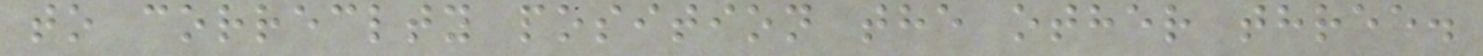to correclty position the other three.
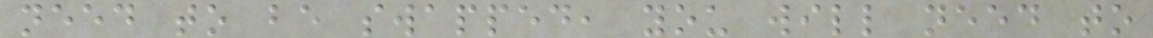need to be swapped, you will need to
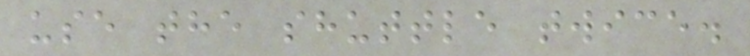use the shuttle twice.
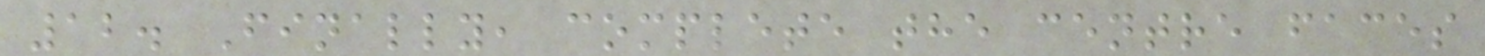12. Finally, complete the centre faces
